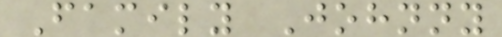Family Johnny
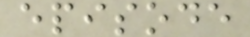episode
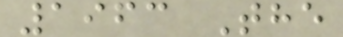1963 The
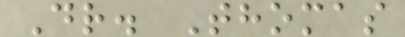Dr. Thomas
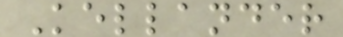Kellander
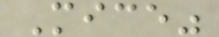Mice"
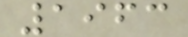1963
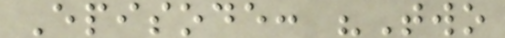Episode: "Two
